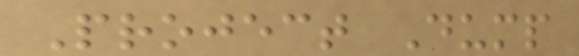Project Dump
